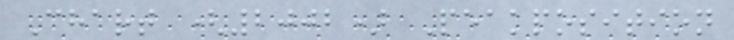Chart (2002) Peakposition
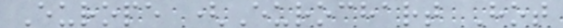Europe (Eurochart Hot
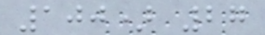100) 27
